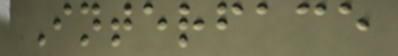Interface
